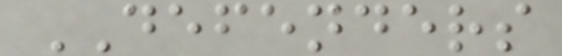DEFENDERS
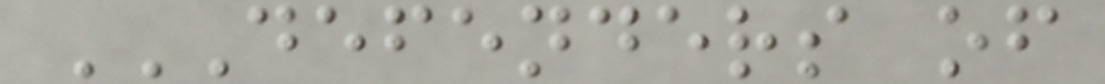DEFENDERS OF
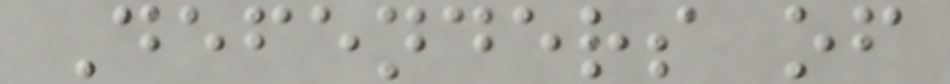Defenders of
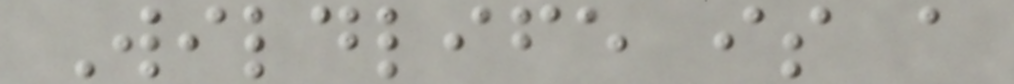Wildlife is a
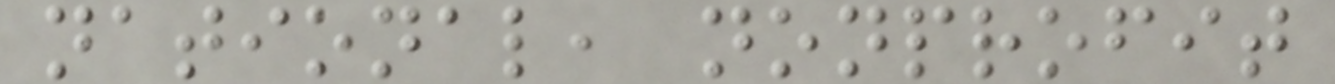national, nonprofit
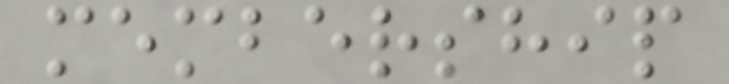membership
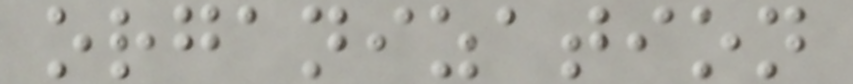organization
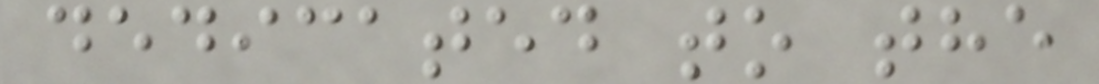dedicated to the
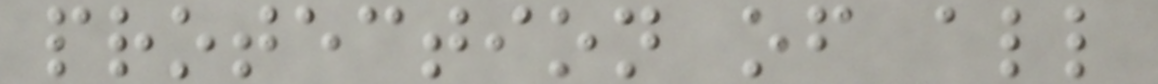protection of all
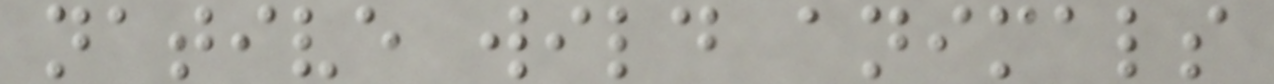native wild animals
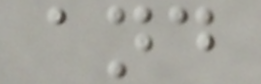and
